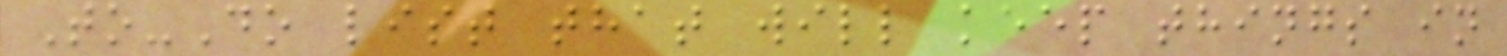To-Do list that will keep things in
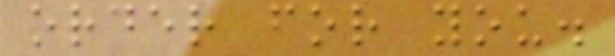order for you.
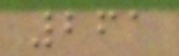261
